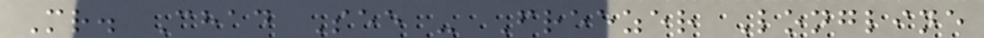Mr. Chad See - Freezer Longline
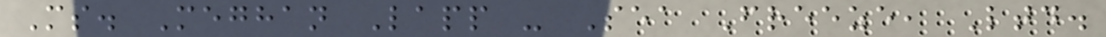Ms. Meghan Lapp - Sea Freeze, Ltd.
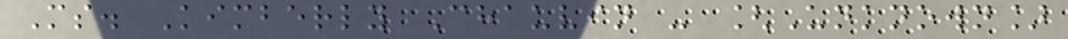Ms. Kimberly Chauvin - [Unknown]
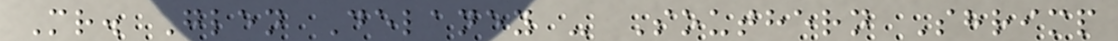Mr. Glen Delaney - Southern Shrimp
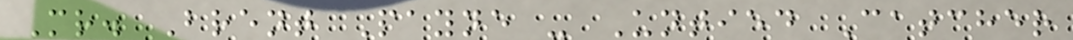Mr. Brent Payne - Untied Catcher
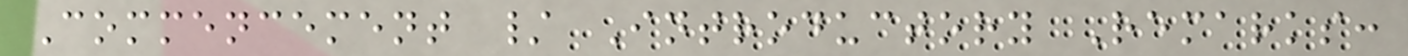Commencement / Introductory Remarks:
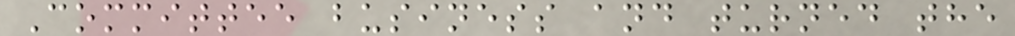Committee business and turned the
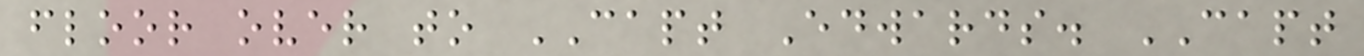floor over to CAPT Edwards. CAPT
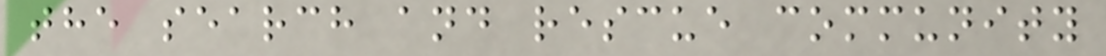the search and rescue community
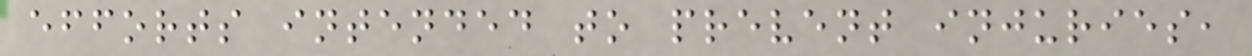efforts intended to prevent injuries,
